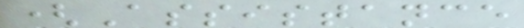(Assistance
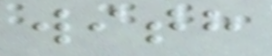with
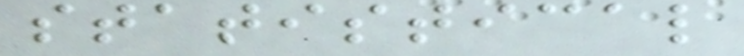statistical
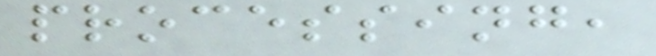processing,
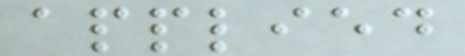applied
